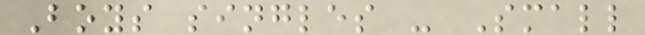Boys singles - Small
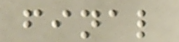final
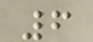6
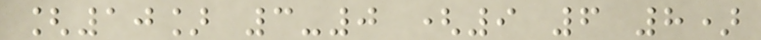[10] 3-0 (9 6 8)
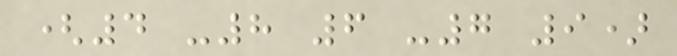(4 -8 6 -7 9)
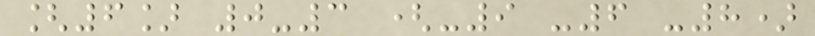[6] 0-3 (-9 -6 -8)
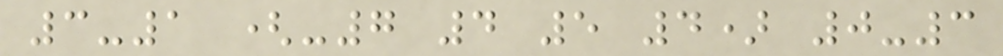3-1 (-7 4 5 4) 0-3
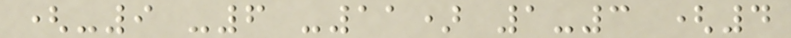(-9 -6 -11) 1-3 (4
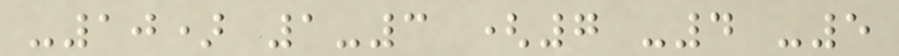-10) 1-3 (7 -4 -5
